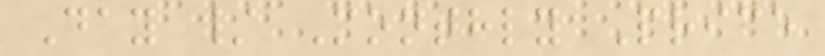Day / Monthly Price
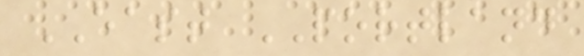EAST PORTLAND
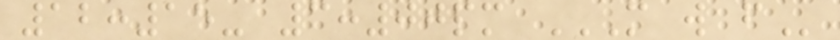12:15- 3:00pm M W F
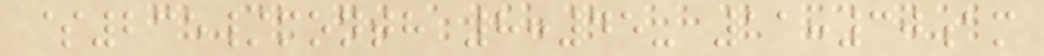$235/month 8:45- 11:30am
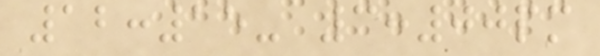12:15- 3:00pm
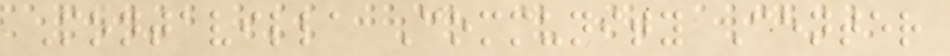Montavilla Community Center
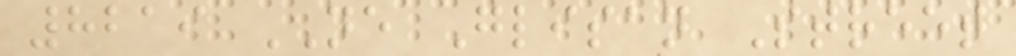8219 NE Glisan Street
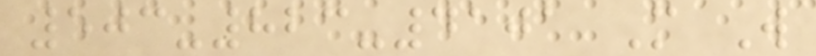503-823-4101 M W
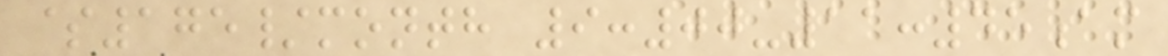$175/month 9:00-11:45am
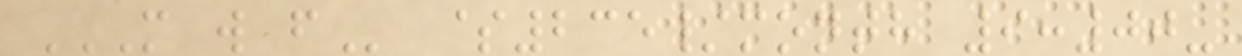M W F $235/month 9:00-
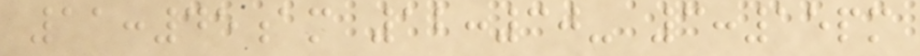11:45am 12:30- 3:15pm
